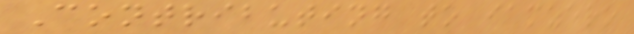Contributing to iamzero
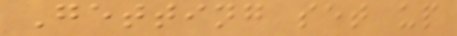Getting set up
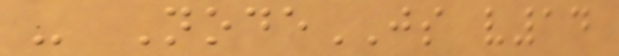- NodeJS v14
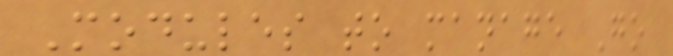Modules to manage Go
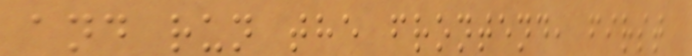and run the frontend, first
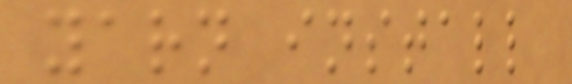yarn install
